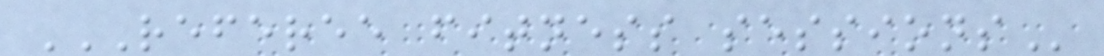REFEREE FITNESS SESSIONS
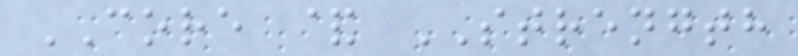CORE & STRENGTH
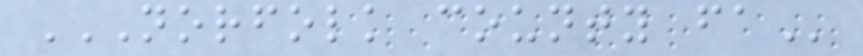NORFOLK COUNTY FA
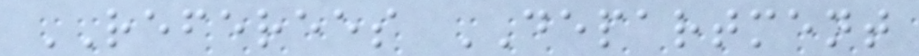REFEREES DEPARTMENT
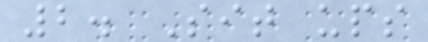2. Sit ups
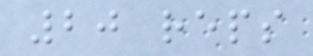20 reps
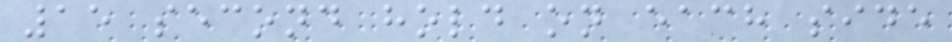15 second hold on each side
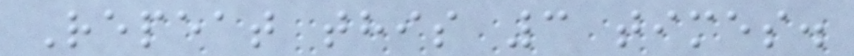Repeat this 3 times.
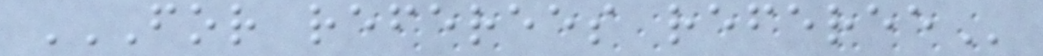FOR REFEREES REFEREE
